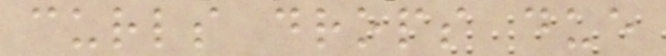curls drops due
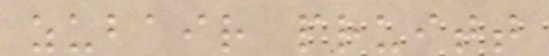zubair pruitt
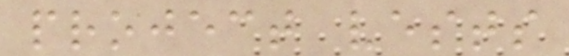project vests
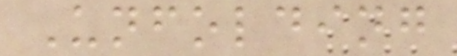Unfolding
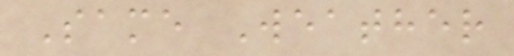Same Weather
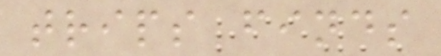trips finds
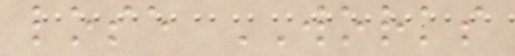lose WORKS
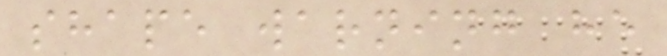shape warning he
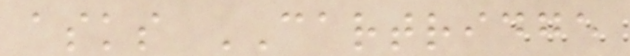asks CARTRIDGE
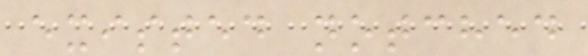existed notched
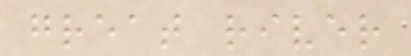great river
